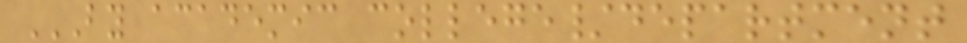BY ACADEMIC COLLEGE/DEPARTMENT
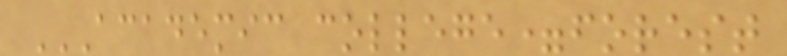ACADEMIC COLLEGE=FOREST
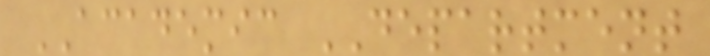ACADEMIC DEPARTMENT
